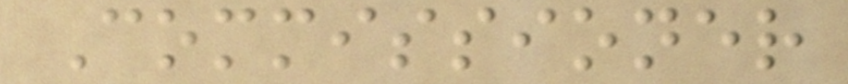Commissioner
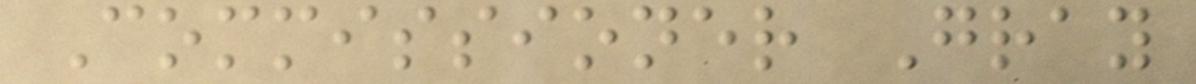Commissioner Gray
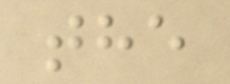the
